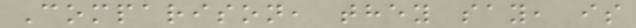Comparison, they say, is
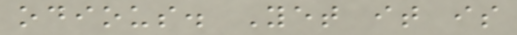odious. Yet it is
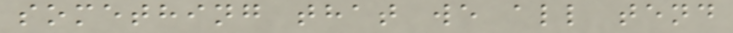something that we all tend
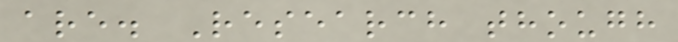are. Research though
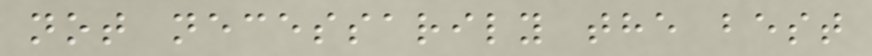not necessarily the best
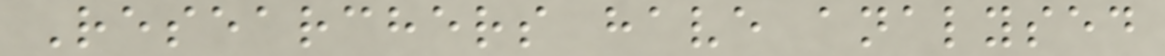Researchers have analysed
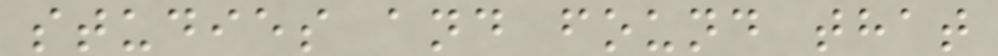studies and found that
